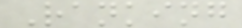Ranking
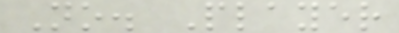No. Player
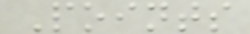Points
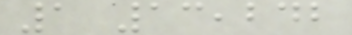1 13,242
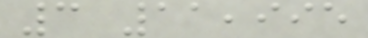3 11,995
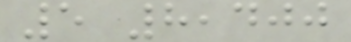5 8,400
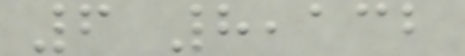6 8,132
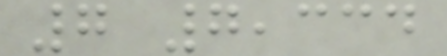7 7,334
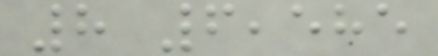8 6,585
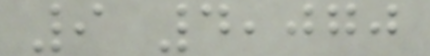9 4,070
